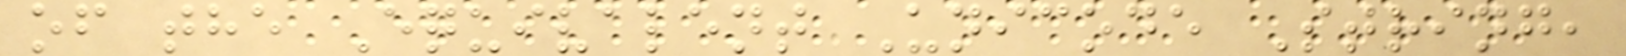of the Equivalent Unicode String,
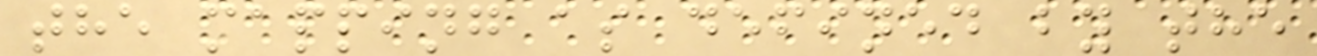the mapping as defined by the
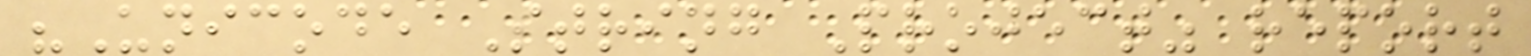"Unicode String Project" report
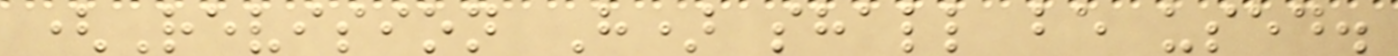(Revision H) shall be used.
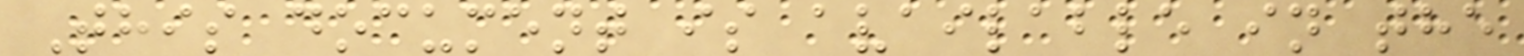This document is available in the
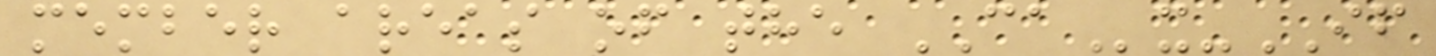member areas of the CAx-IF
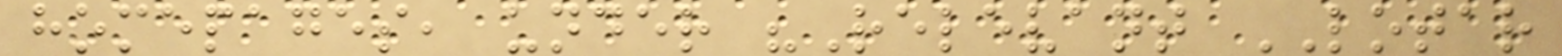homepages, under "Relevant LOTAR
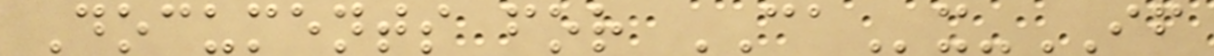Documents for CAx-IF
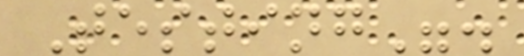Testing".
